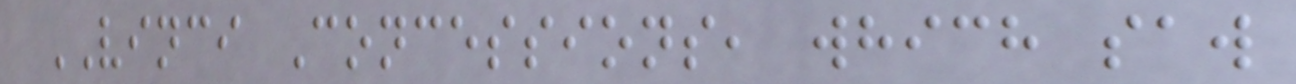VINCI Concessions, which saw
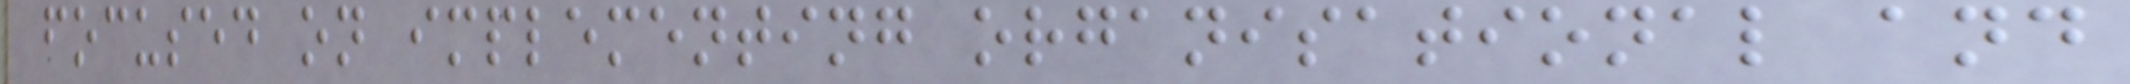focused on implementing organisational and
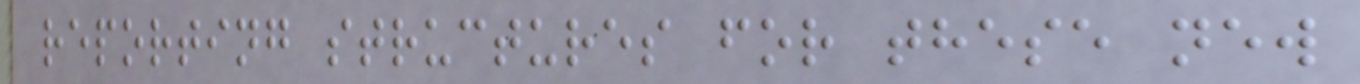reporting structures for these new
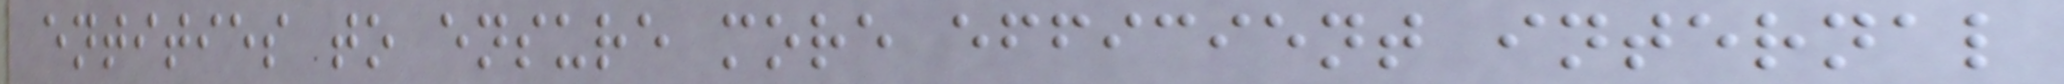entities to ensure more efficient internal
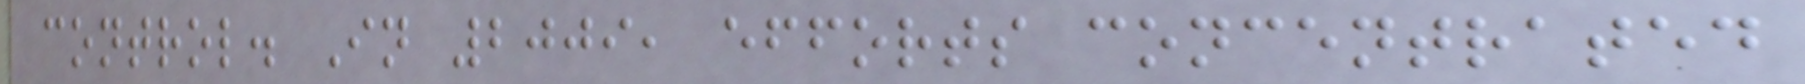control. In 2009, efforts concentrated
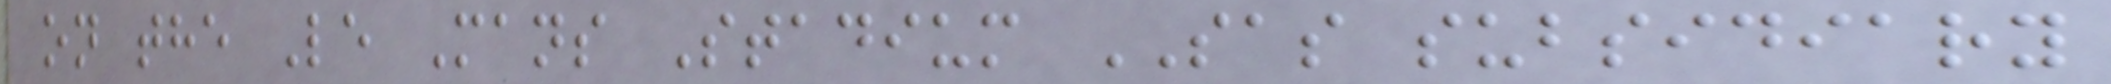on the Le Mans Stadium SAS subsidiary
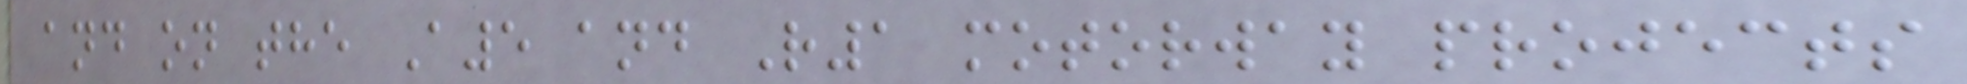and on the A5 and R1 motorway projects
